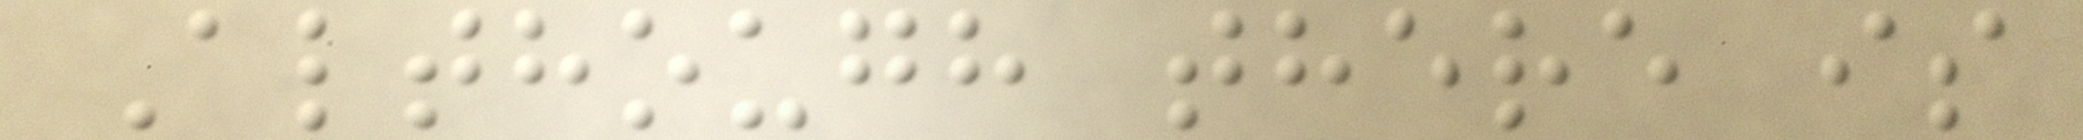Although there is
